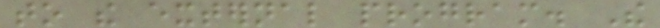to the external program. The
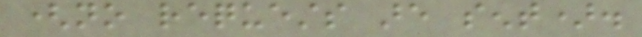(no requests are sent).
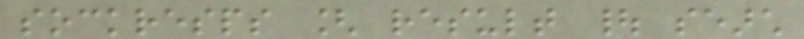sockresps [ result | search
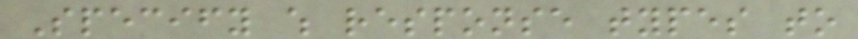Specify which response types to
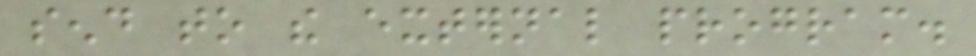send to the external program.
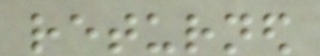returned
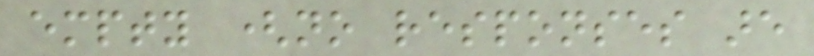empty (no responses are
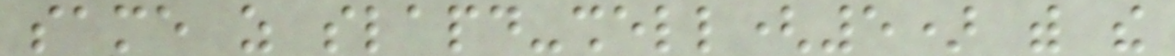same as slapd-shell(5) with the
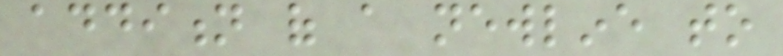addition of a newline to
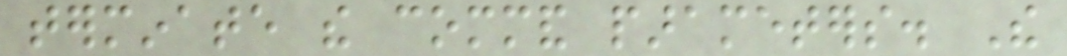terminate the command parameters. The
